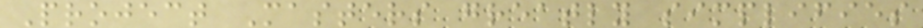Project Masters greatly simplifies
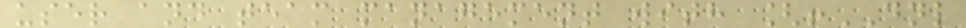user and team management with [!DNL
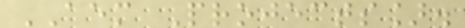AEM Projects].
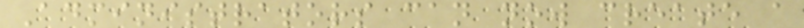Administrators can now create a
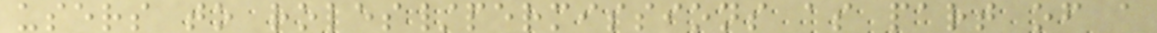users to roles/permissions as part of a
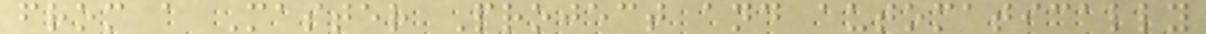from a Master Project and automatically
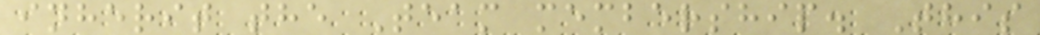inherit the Team membership. This
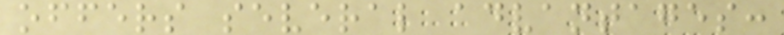offers several advantages:
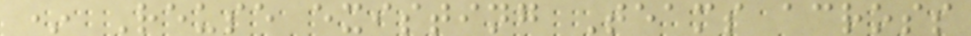* Reuse existing Teams across
